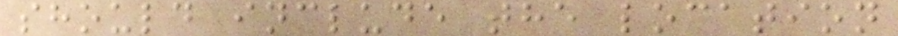should include the location
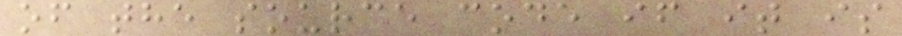of the source code if it is
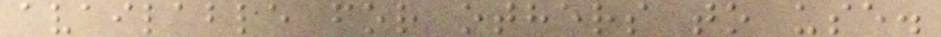available for others to use.
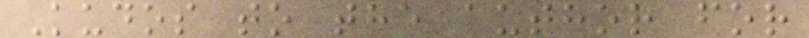Kudos to the author for
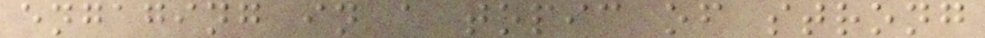engaging in a topic of strong
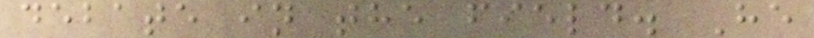debate in the field. He
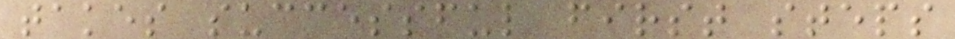takes successful first steps
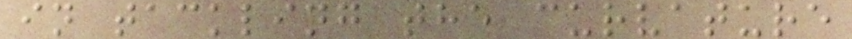in tackling the curvature
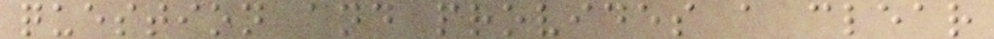question and provides a clear
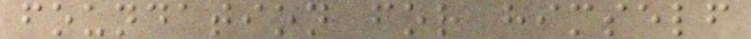foundation for himself
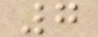7
